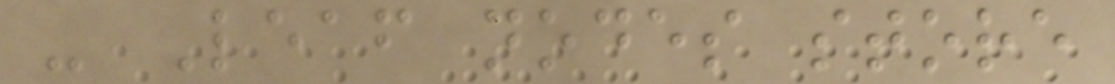- Leaf nodes store
